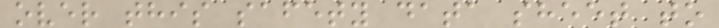over this safety data sheet to
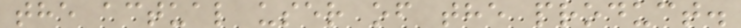the actual user of the product.
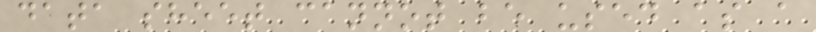data sheet cannot be used as a
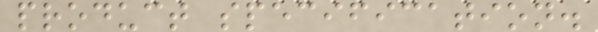product specification.
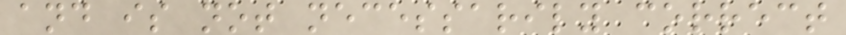and is not necessarily correct
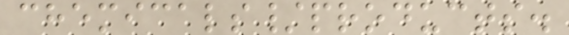chemicals/products.
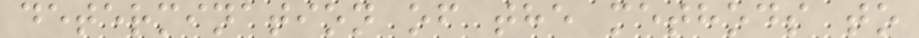determination of the methods to
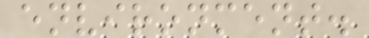environment.
